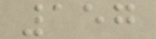157
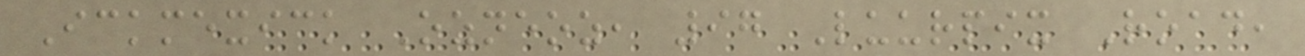Ickmexick Ozneoz, 97 Luurpix Road,
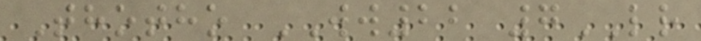Thotho WW22 7LR
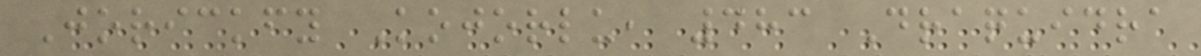Jorickfy Kojorlu, 483 Draquidra
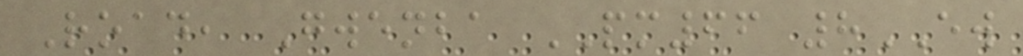Road, Gwenba PM66 8EW
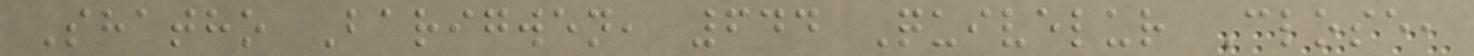Shatho Barigwen, 644 Quivelur Close,
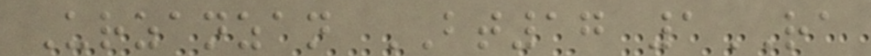Urzanzan BT17 1RA
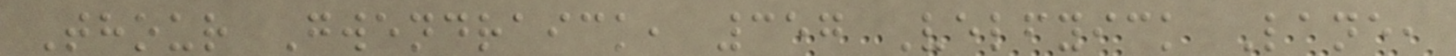Thour Gwendraick, 357 Velfyick Lane,
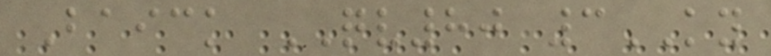Baick QV80 3KY
